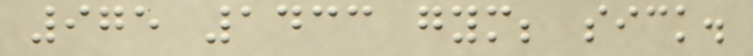975 1433 gym; sick.
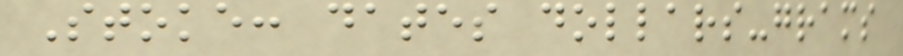Stoke: dates dollars-grams
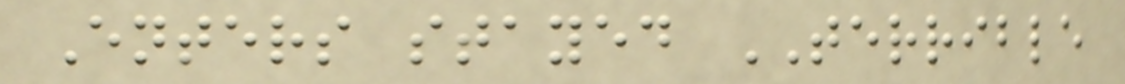Enters stayed TERRIBLE
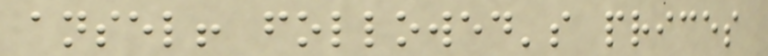ansel! followed's prices
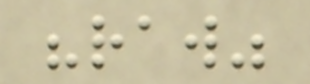"raw"
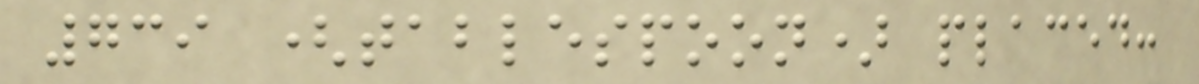739 (tablespoon) placed:
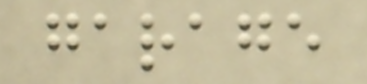garage
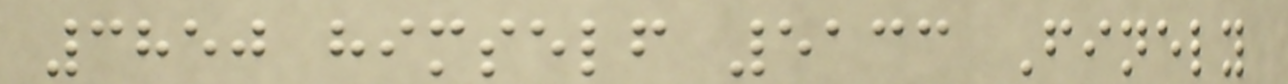3850 himself 5133 Finely
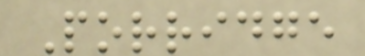Porridge
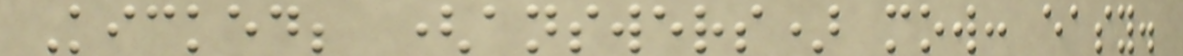Kicked; (answers) mow: easy.
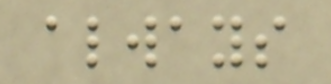always
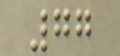77
